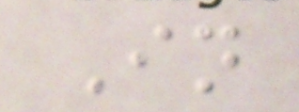In
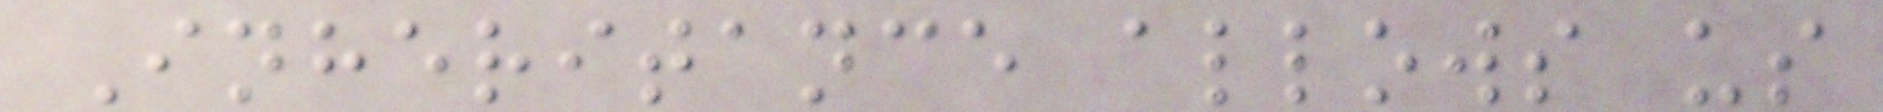Inheritance allows us
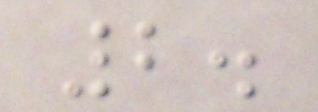2.
